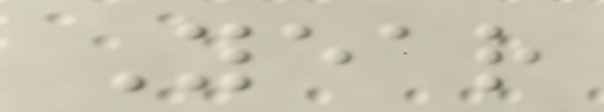Year
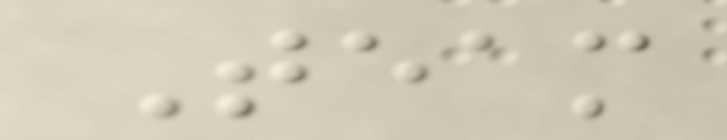Team
